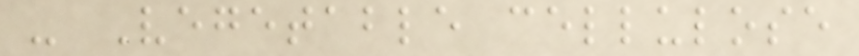- Vegetable cellulose
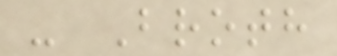- Broth
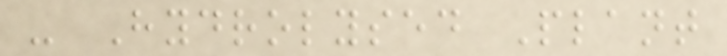- Hydrolysed Plant
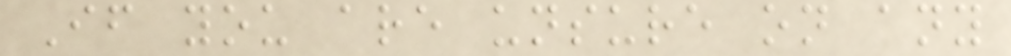If you are unsure on any
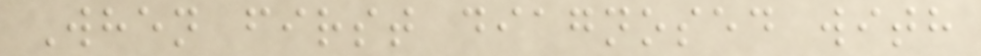When first diagnosed with
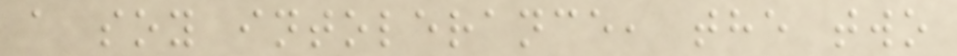a soy intolerance, the two
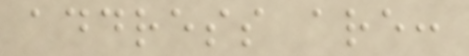address are:
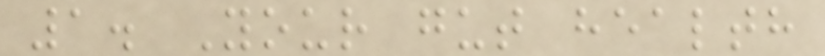1. Your gut health
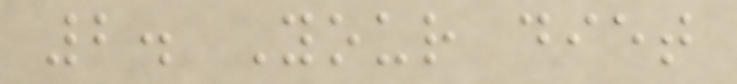2. Your diet
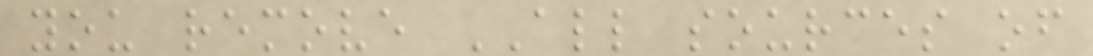you remove ALL sources of
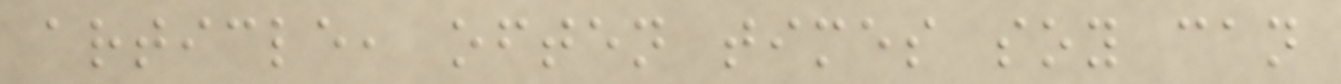article, often times soy can
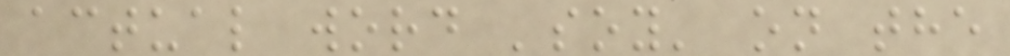actual word 'soy' on the
